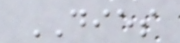DIES
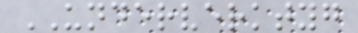UNDERVERKTYG
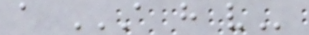a A H V
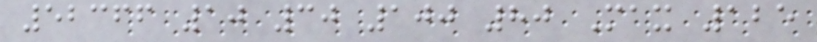52366 10 30 100 80 Max 125
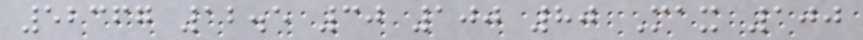52367 12.5 30 100 80 Max 100
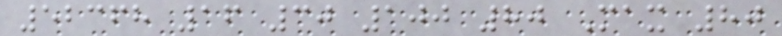52368 16 30 100 80 Max 80
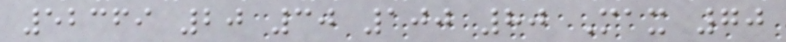52369 20 30 100 80 Max 70
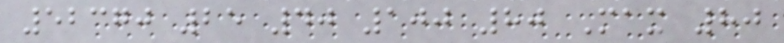52370 25 40 100 80 Max 80
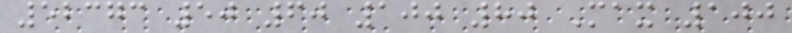52373 50 60 100 80 Max 100
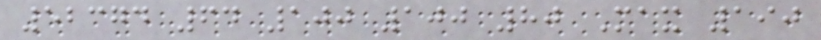52374 64 100 100 80 Max 190
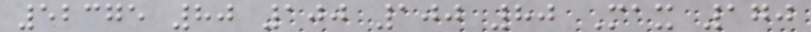52375 80 100 100 80 Max 170
